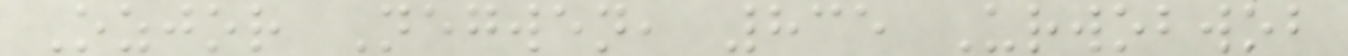Ozjor Negwen, 835 Urwobwob
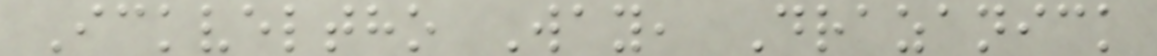Ickveltho Way, Drazanick
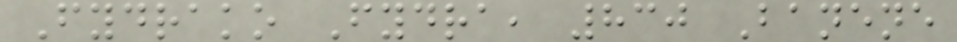Fydrako Fydra, 830 Banene
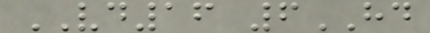VD16 6HD
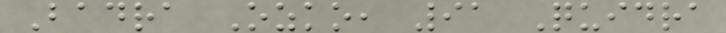Badra Ozko, 91 Quidra
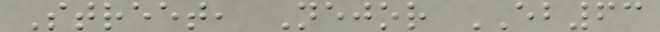Street, Nejor EB63
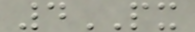4PX
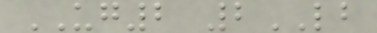UG2 2LB
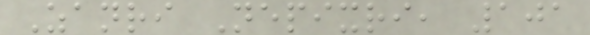Zanri Nepixri, 101
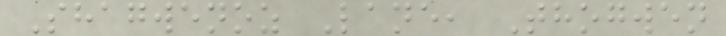Shagwenoz Lane, Thogwen
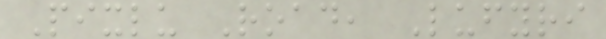Pixlu Road, Lufyri
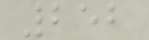252
